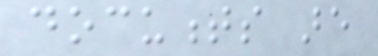documents are
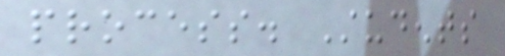process. Students
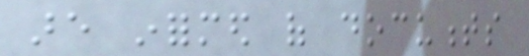are informed of documents
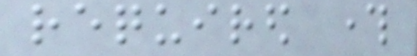required through
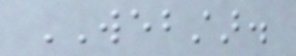WEBSTAR.
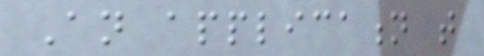An application that
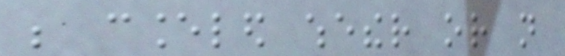be canceled whether or not
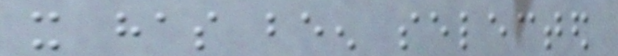it has been selected
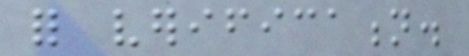for verification.
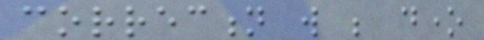correction will be done
